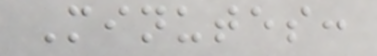Minutes:
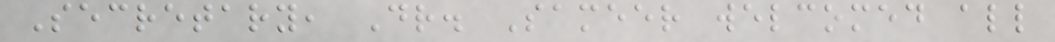Secretary, Dr. Sameer welcomed all
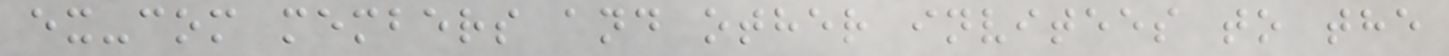ex-com members and other invitees to the
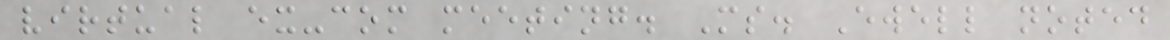virtual ex-com meeting. Ms. Ewell noted
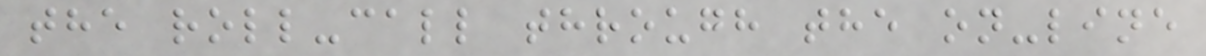the roll-call through the on-line
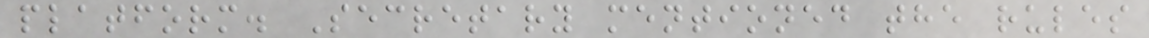platform. Secretary mentioned the rules
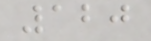120
